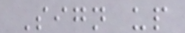Sign up
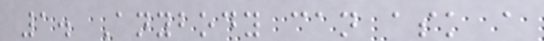1. Anybody can ask a
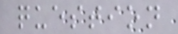question
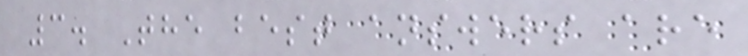3. The best answers are
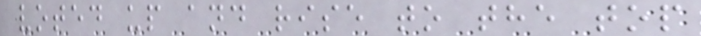voted up and rise to the top
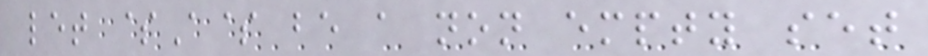let $A$ be a non empty set
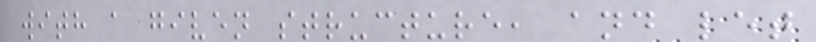with a given structure, and let
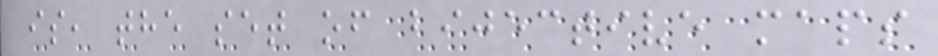is, the set of bijective maps
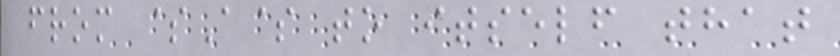from $A$ to itself that
